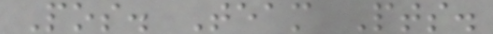Pos. Team Pts.
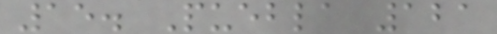15. Puebla 121
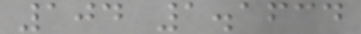104 1.1634
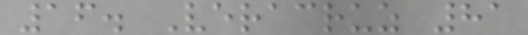16. Veracruz 81
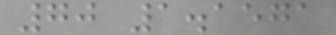70 1.1571
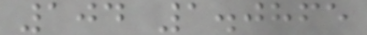104 1.0865
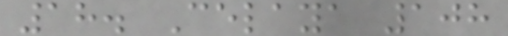18. Celaya 108
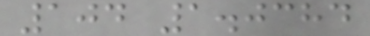104 1.0384
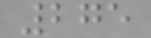275
